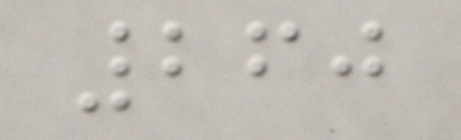260
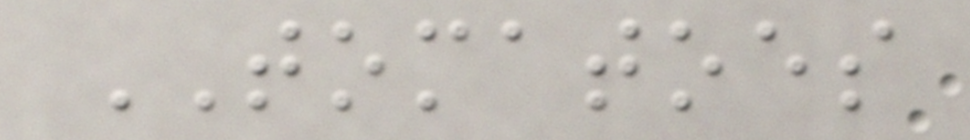TOMATOES
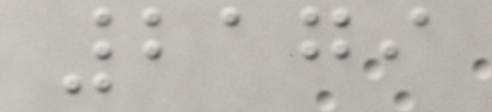2179
